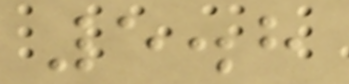5.8
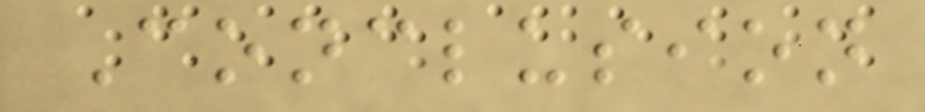Conclusion
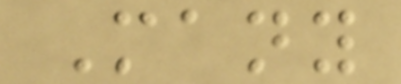Many
